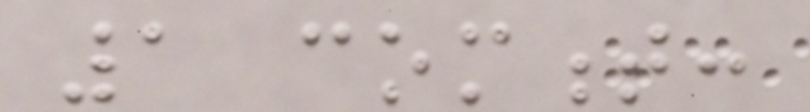1 comment:
